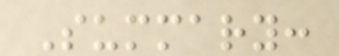Summary:
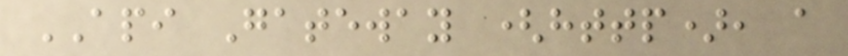API Gateway (http), a
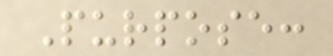Purpose:
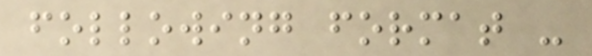following format -
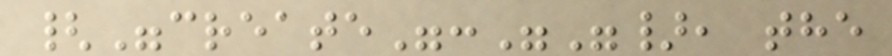{"create":""}, the
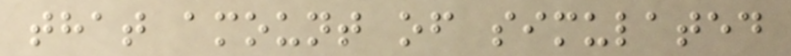that amount of simulated
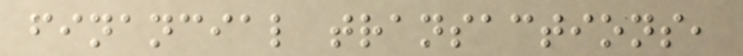financial transactions,
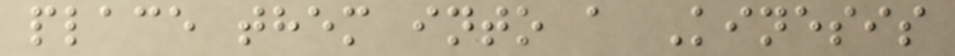place them into a Kinesis
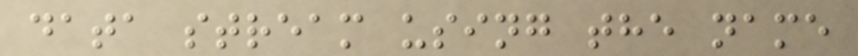data stream using the name
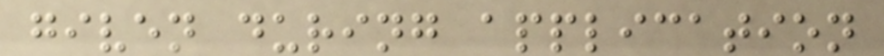given during application
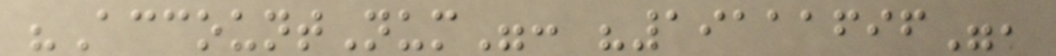"AccountNum": "19111696",
